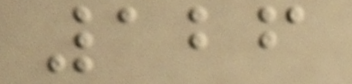126
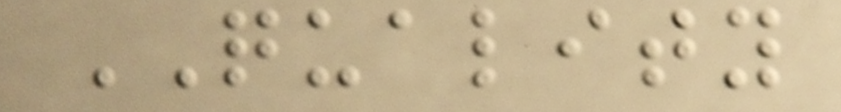QUALITY
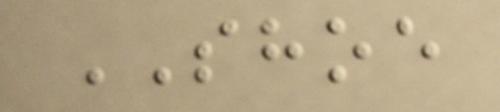SHOE
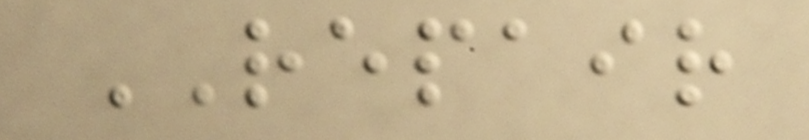REPAIR
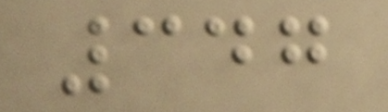347
